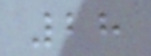28
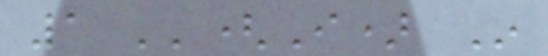1 ''(I) In
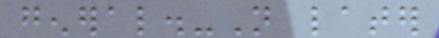general.-Not later
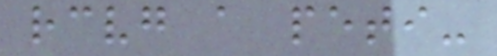receiving a peti-
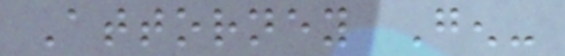Attorney Gen-
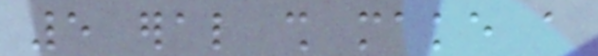5 eral shall make a
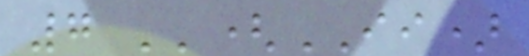7 ''(II)
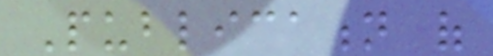Publication of
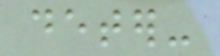deter-
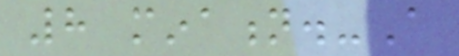8 mination.-A
